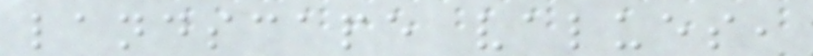landscape values,
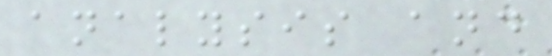analysis and
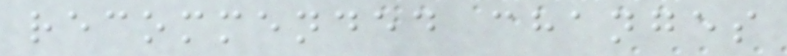recommended changes
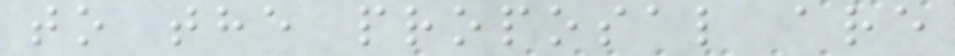to the proposal are
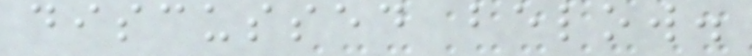discussed below.
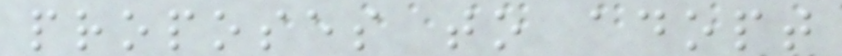proposes to adopt
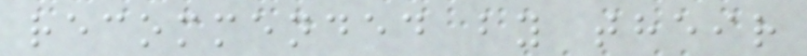recommended by their
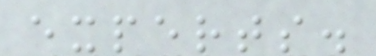experts.
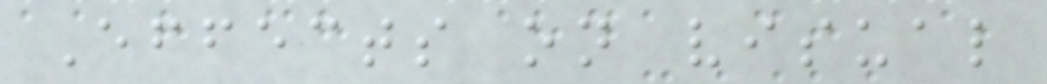Effects on visual
